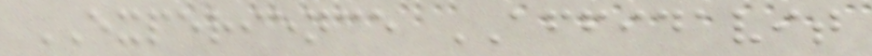EXPERIENCE AFFIDAVIT
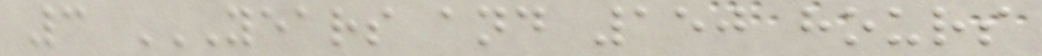3 YEARS AND 150 HOURS
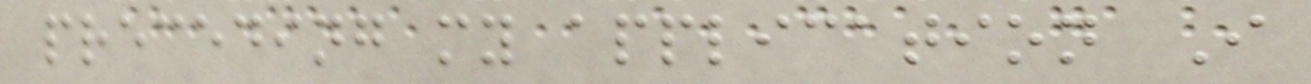preceding my application I
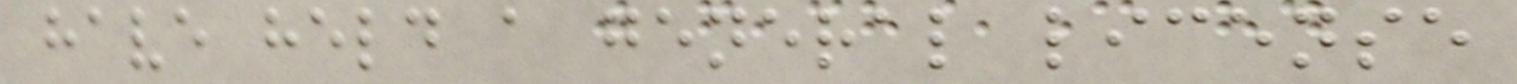have held a general license
